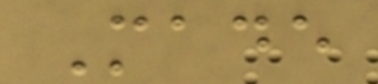Made
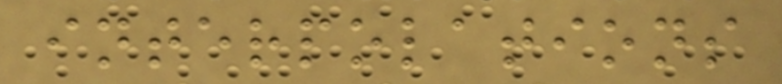interpolations
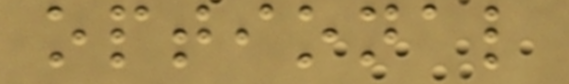optional
